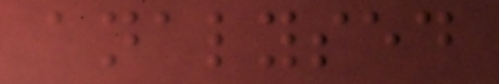analysed
